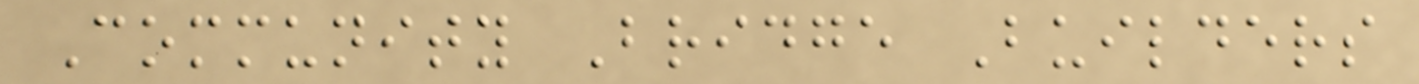Community Bridge Builders
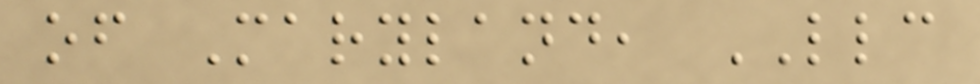of Maryland, LLC
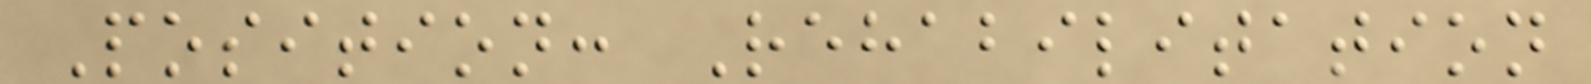Position: Rehabilitation
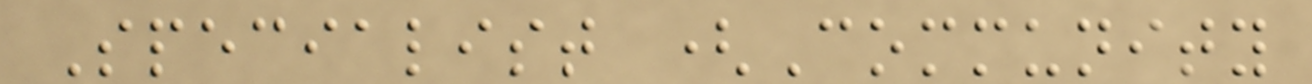Specialist (Community
